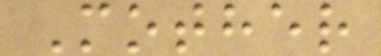Mother
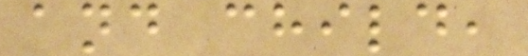and child,
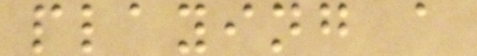playing a
